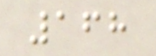168
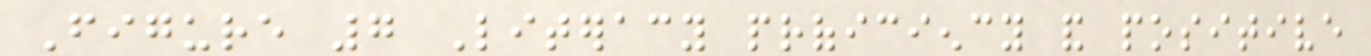Figure 7 Literacy proficiency and positive
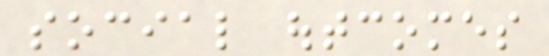social outcomes
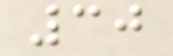30
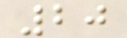20
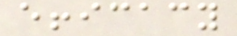efficacy
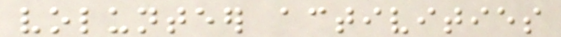volunteer activities
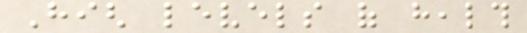High levels of health
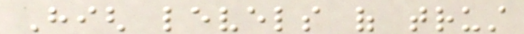High levels of trust
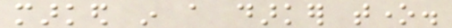marked in a darker tone.
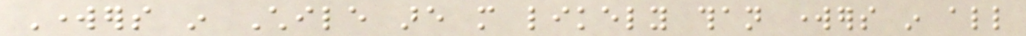Workers in Chile are more likely than workers in all
